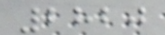2820
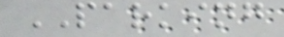PARKING
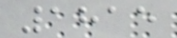1815
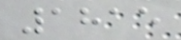1815
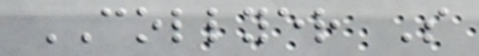COLLYER S
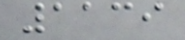1139
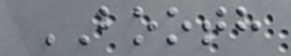BOOTH
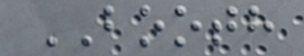BOOTH
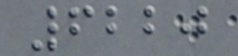6220
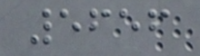5656
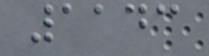1143
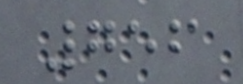756
